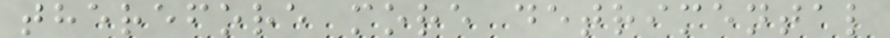therefore more detrimental
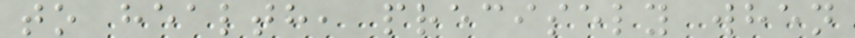to health, precisely when
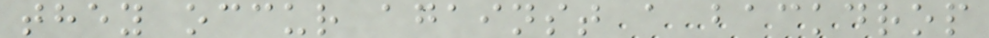they occur against a backdrop
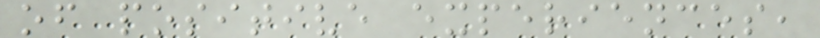of positive experiences,
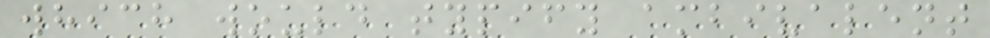which would typify ambivalent
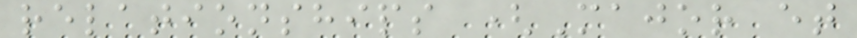relationships (Major et
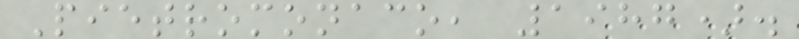Pietromonaco, 1987).
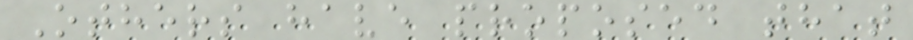Others have proposed that
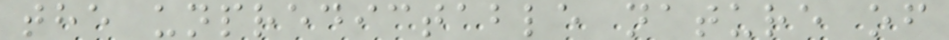the unpredictable nature of
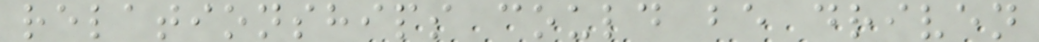relationships could be driven
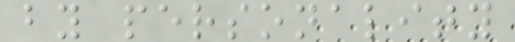by personality
